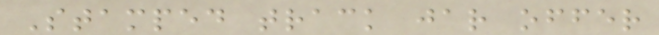Stamped track jar offer
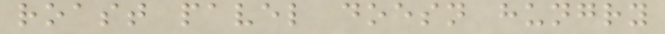roast pavel doesn hungry
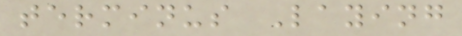terminus Laying
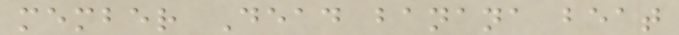member Dead banana beat
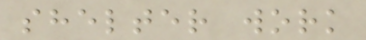shelter work
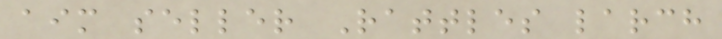aim seller Rattles larch
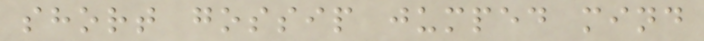short gossip jumped mind
